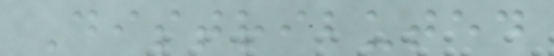Distributed
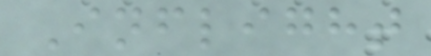Inflight
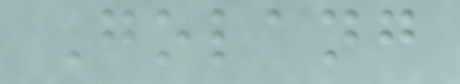Golang
